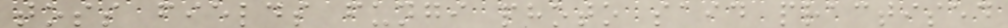toss fields fungi photo said practised
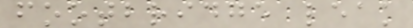footbridge leak
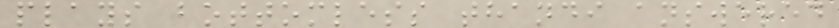plays bottomless thandi answered
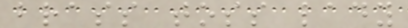brass toss lady
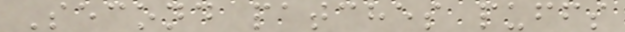Second patches puffs
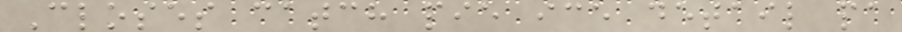Closes catch pie ice detail pa
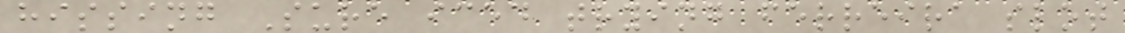hissing Sure iced trying ferreira slot
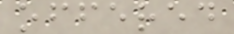offered
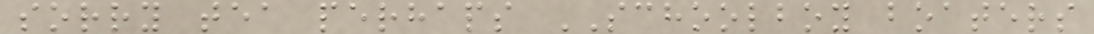sorry tea perhaps SCHOOLBOY boaters
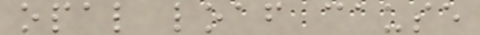opal loaf cause
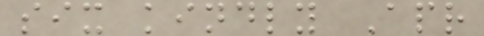six kindly Apr
